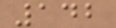142
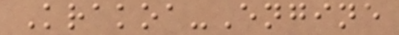Krakoa-Engine
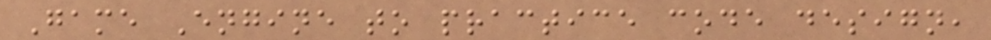Game Engine to practice code design,
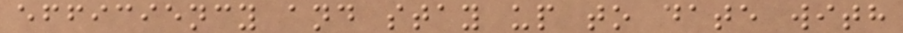efficiency and stay up to date with
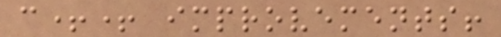c++ improvements!
